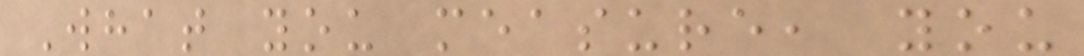What you measure, you
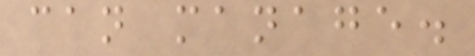can manage.
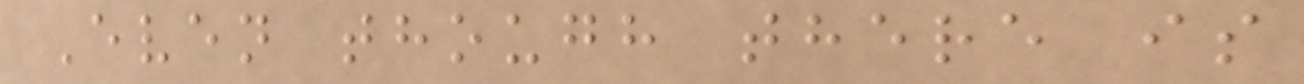Even though there is
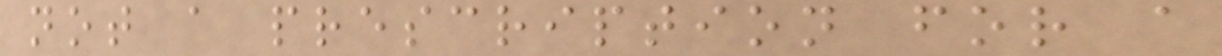not a prescription for a
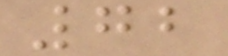72
